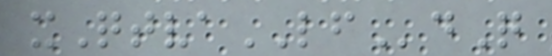xQtvaLFdQ
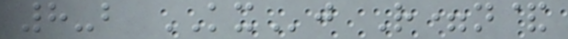8-b KXj R=n&
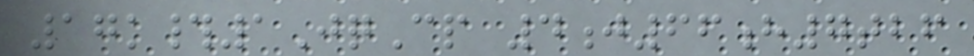17k#1JqCp 4j66h7tbf
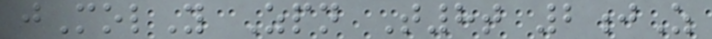jMolY Zpn T8t 2jZ
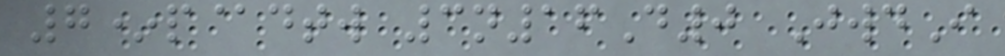7*p@dtw 3n16D0 JwdI
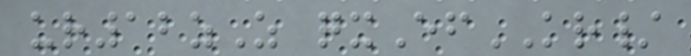ur12zZ qxEfKR/
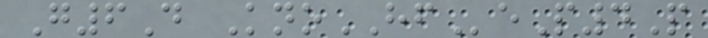G6D KnoHFeP4P
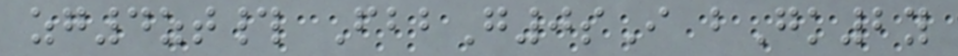zg4zt# FbbG0sI bGk2y
